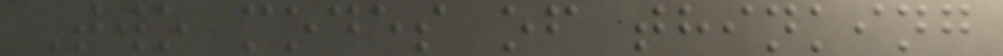Two modes of thinking
